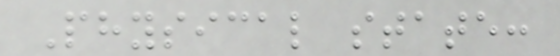Physical state:
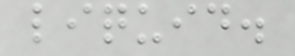liquid.
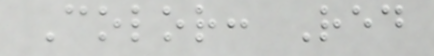Color: Red
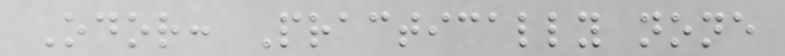Odor: Practically none
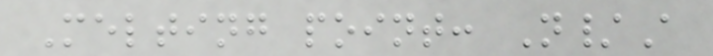Melting point: N/A
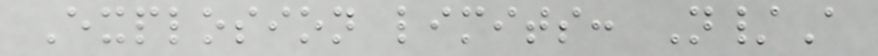Explosion limits: N/A
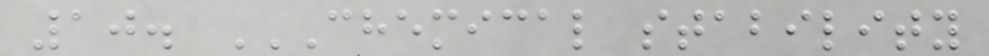10. CHEMICAL STABILITY
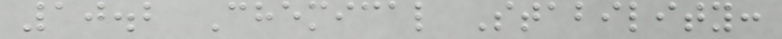10.2 Chemical Stability:
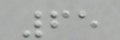65
